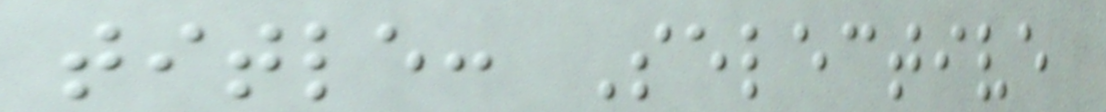title: Selective
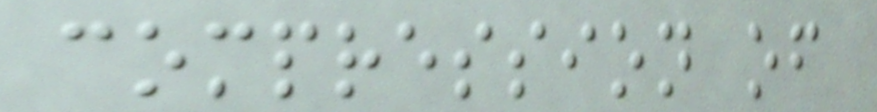compression of
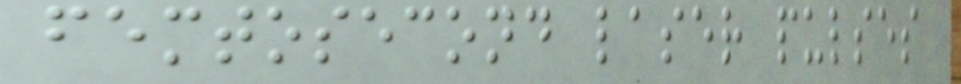femtosecond laser pulses
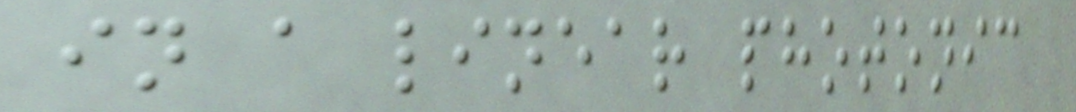in a linear photonic
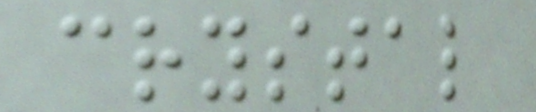crystal
